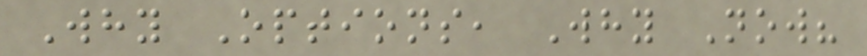Why Options, Why Now?
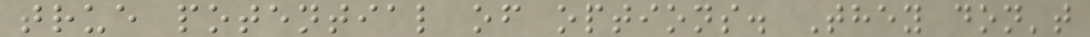true potential of options. They don't
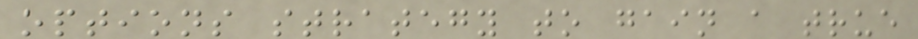options strategy to gain a true
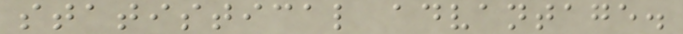statistical advantage.
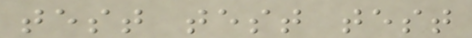test test test
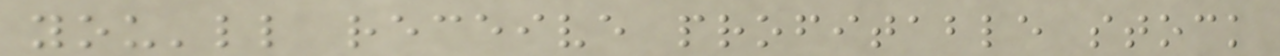you'll receive profitable stock
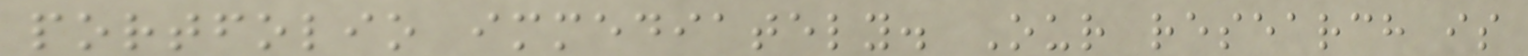portfolio immediately. Our research is
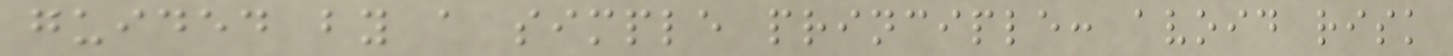guided by a simple principle: avoid risk
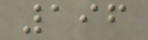196
